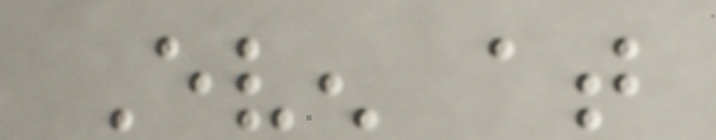Even at
